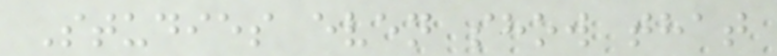Studies even show that
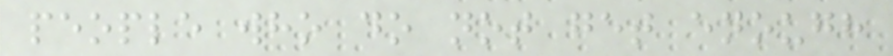people who do not get enough
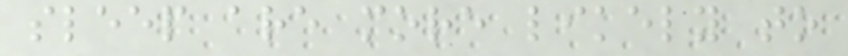sleep are more likely to
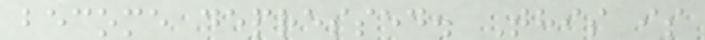become depressed. This is
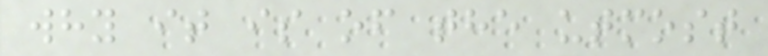why it is of the utmost
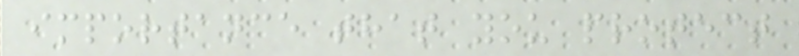importance that you protect
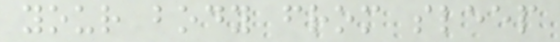your body from sleep
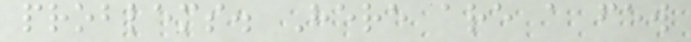problems. Here are a few
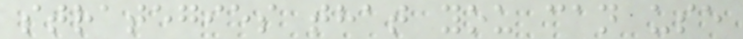strategies that you can use
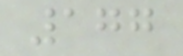177
